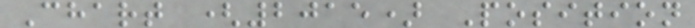Chart (2015) Position
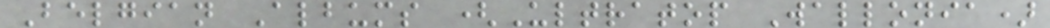Belgian Albums (Ultratop Wallonia)
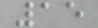15
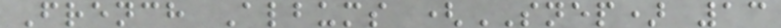French Albums (SNEP) 13
